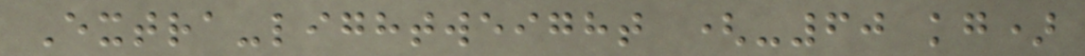Extra-lightweight (-60 kg)
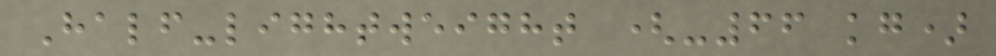Half-lightweight (-66 kg)
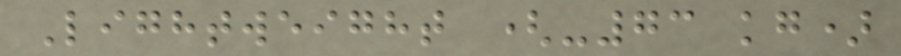Lightweight (-73 kg)
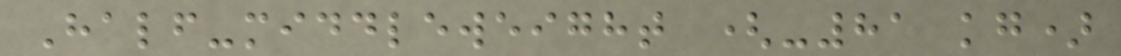Half-middleweight (-81 kg)
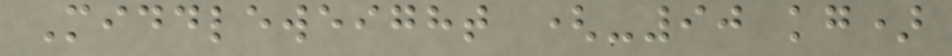Middleweight (-90 kg)
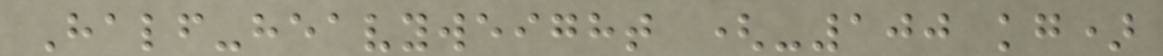Half-heavyweight (-100 kg)
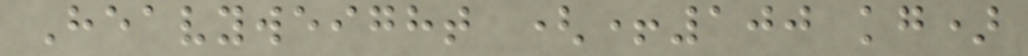Heavyweight (+100 kg)
